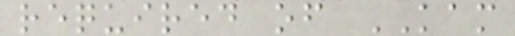required of KAM
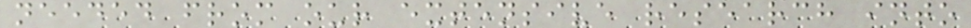needed from our extensive research into
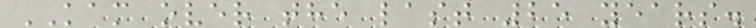KAM over the last 25 years.
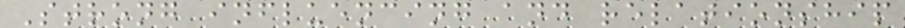Strong influencing and relationship
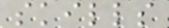skills
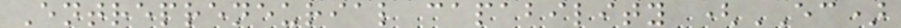Entrepreneurial capability (EC)
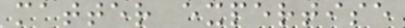matter expertise
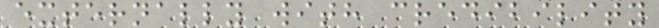externally with credibility
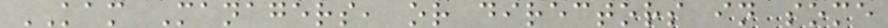KAM Managers, or directors in some
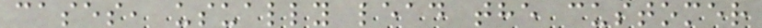cases, usually lead the customer
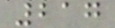217
